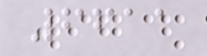6611
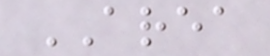AREA
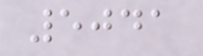5041
